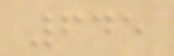645
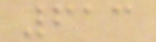613
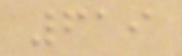619
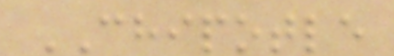CHIPOTLE
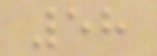58
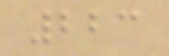223
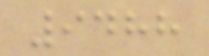9488
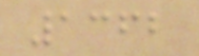1362
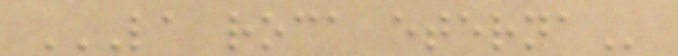LA ROCA ETERNA
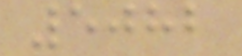5082
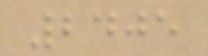2405
